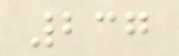237
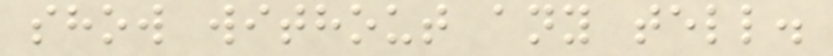show without any tell.
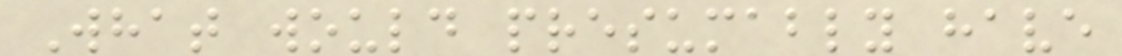What would presumably have
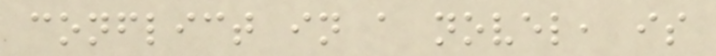conflict in a novel, is
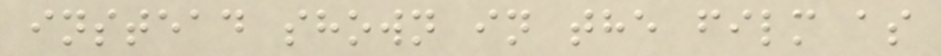instead shown in the film as
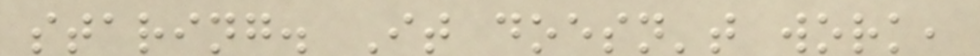staring. It doesn't work,
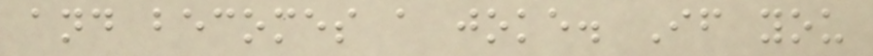and becomes a joke. If you
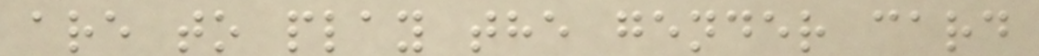are to play the gender card
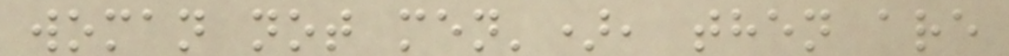woman not men'), then are
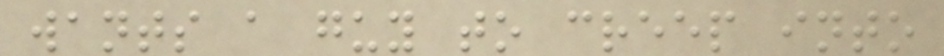wants a guy to creep into
